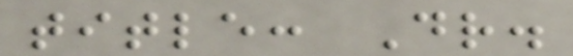title: Dr.
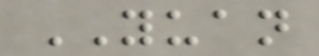YUAN
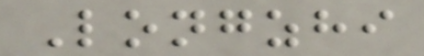Longzhi
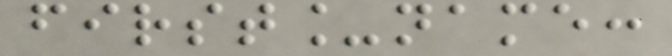first_name:
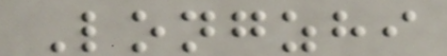Longzhi
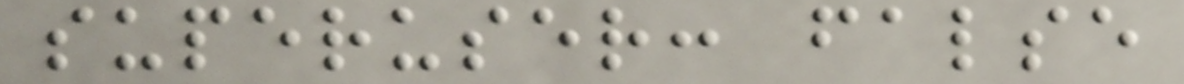superuser: false
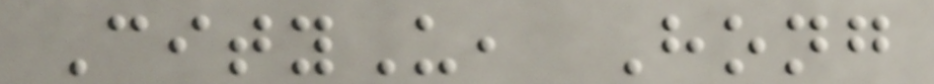CityU, Hong
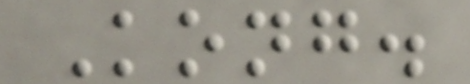Kong.
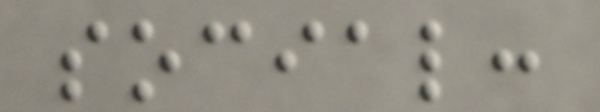social:
